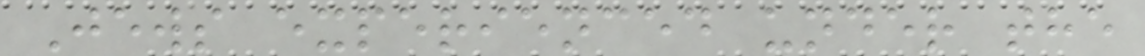Jews experienced under the
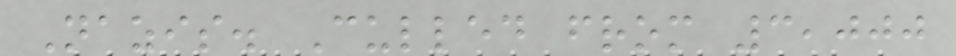Nazis. Culled from 3,000
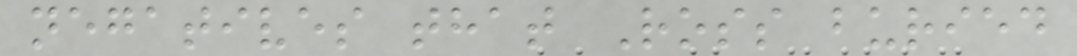negatives that Ross buried
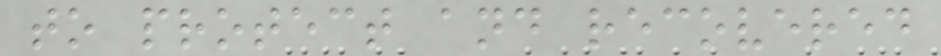to protect and recovered
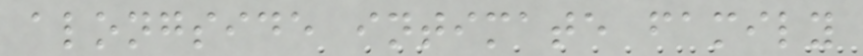alongside intimate family
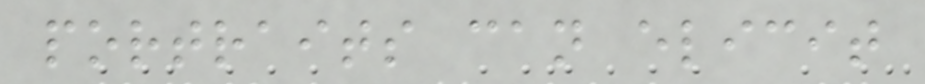portraits can elicit
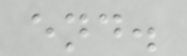end.
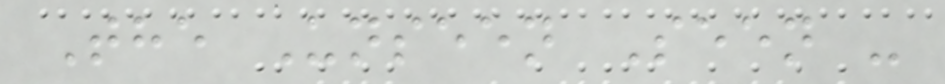The Unseen Seen -
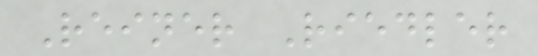Reiner Riedler
